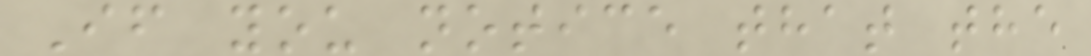If you notice that the
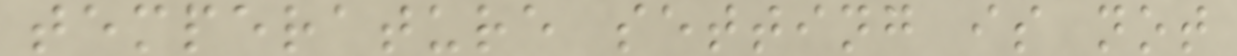temperature setting is not
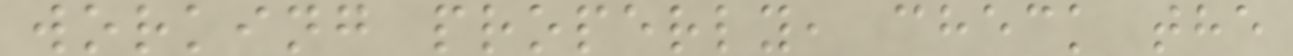working properly, check the
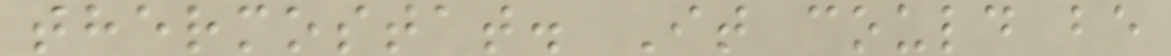thermostat. It could be
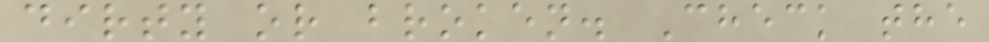dirty or broken. Check the
